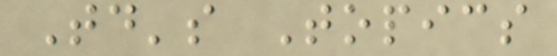Today's Topics
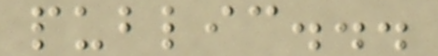public...
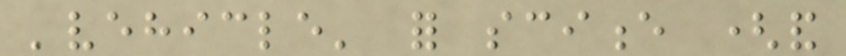'vehicle' for science (and
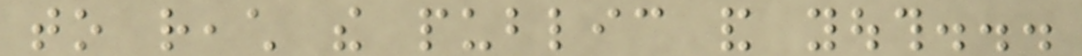to reach the public and youth...
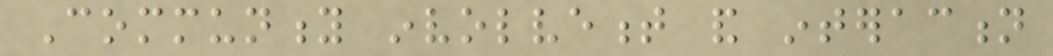Community involvement and interaction
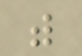with
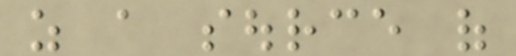as a source of
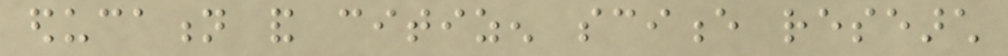education and citizen science research
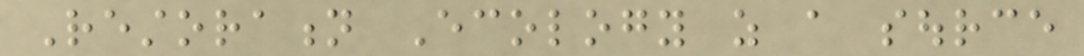Restoration Ecology as a source
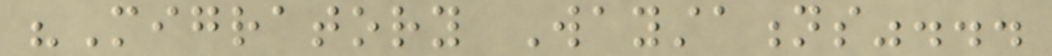"Migratory Waystations"...
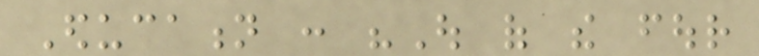Education : "Out of the four
